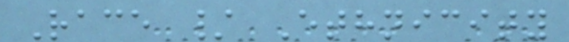Race / Ethnicity
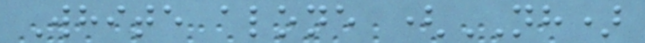White alone (NH)
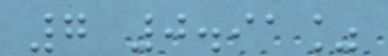7 0.91%
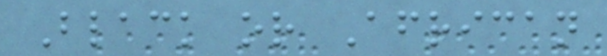Black or African
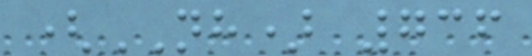(NH) 736
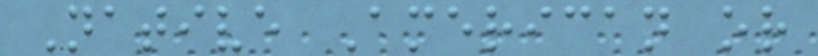Native American or
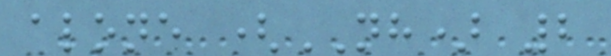alone (NH) 2
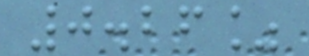0.26%
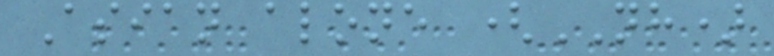Asian alone (NH)
